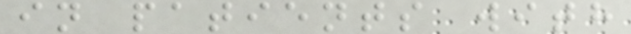in patients with
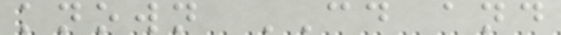known CD and
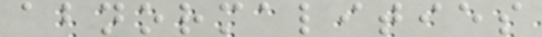abnormalities
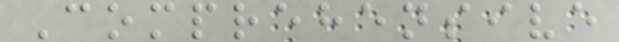Comprehensive
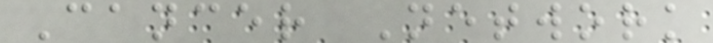Cancer Network
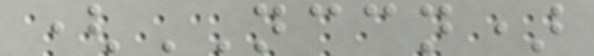(NCCN)
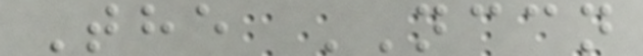The NCCN
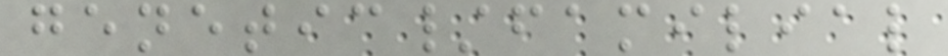genetic/familial
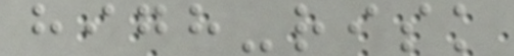high-risk
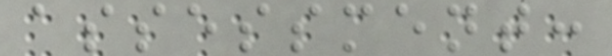assessment:
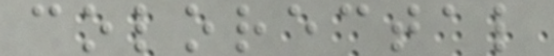colorectal
